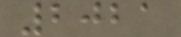2021
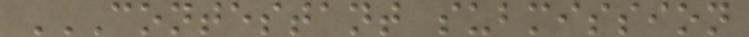CONTESTANT SUBMISSION
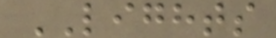LIGHTS
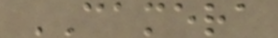CAMERA
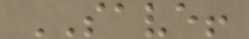SAVE!
